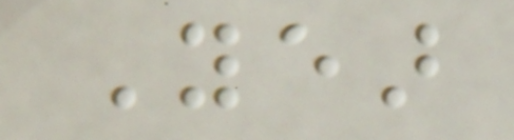Year
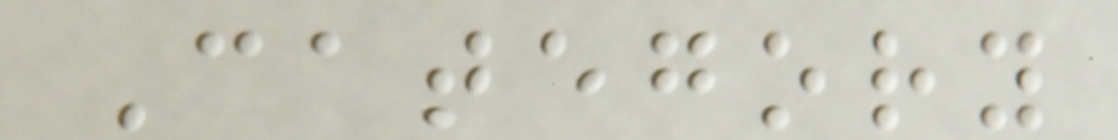Category
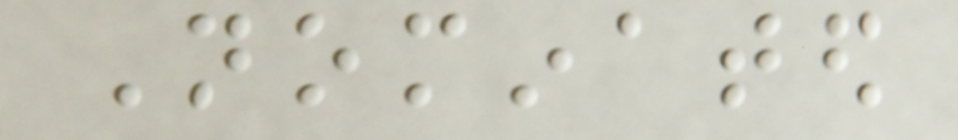Nominated
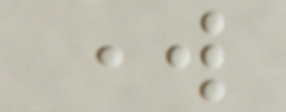work
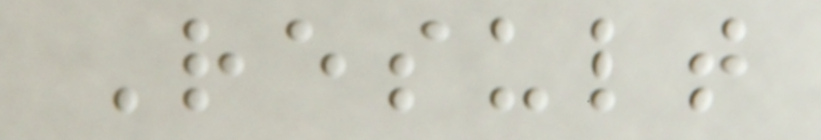Result
